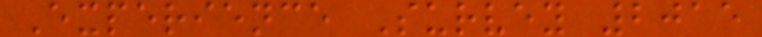Experience Survey 2015
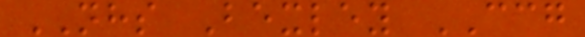NHS Bexley CCG
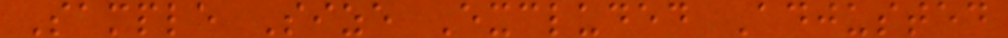Sample Size Excluded Adjusted
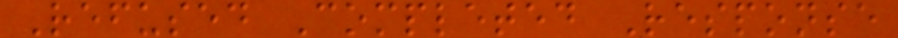Refused Completed Response
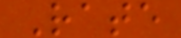Rate
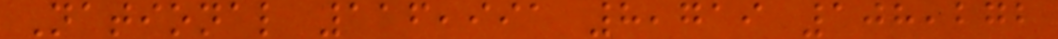National 116,991 8,719 108,272
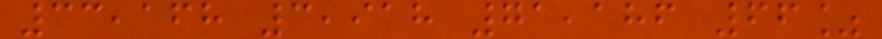33,168 3,918 71,186 66%
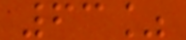63%
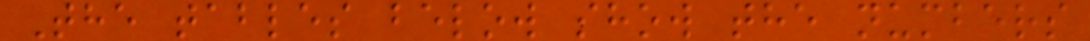The tables below show the numbers
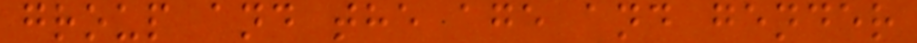group and the age and gender
